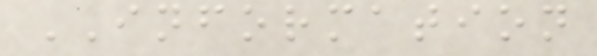INFORMATION
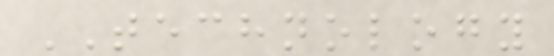TECHNOLOGY
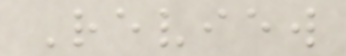Review
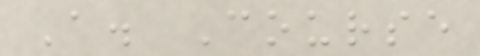A. Course
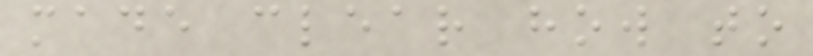made clear how to
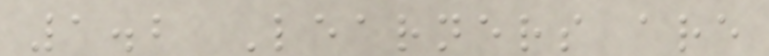1.2 Learners are
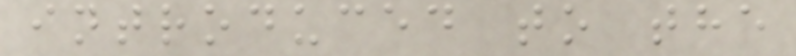introduced to the
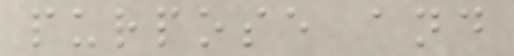purpose and
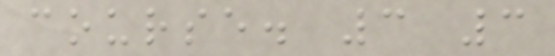course. 3 3
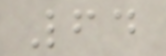64
